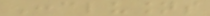Conclusions
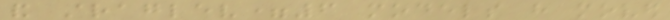and straglev=6 models have moved
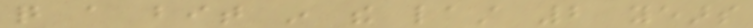quite a bit in the last 2 years
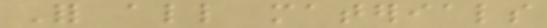For all materials
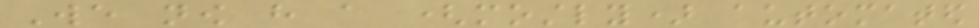We now have a (mostly) automated
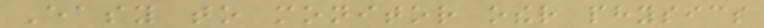Easy to monitor other physics
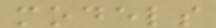models
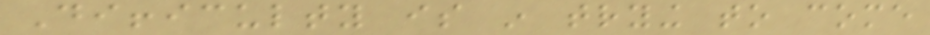Difficulty is in trying to come
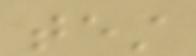test
